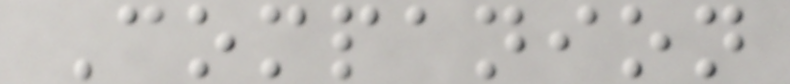Companion
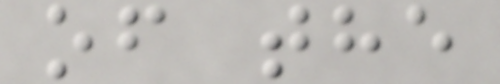of the
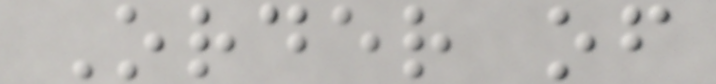Order of
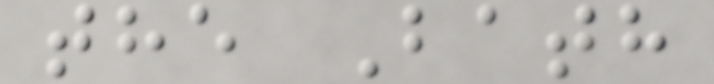the Bath
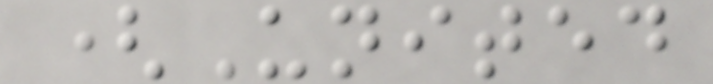(United
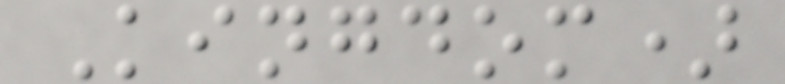Kingdom)
